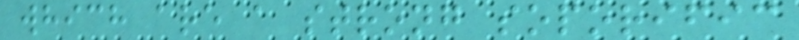which are a strong soporific
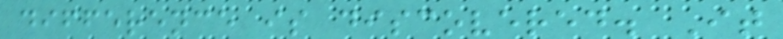difference is discovered. It
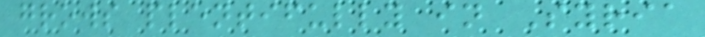grows plentifully in Syria
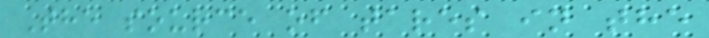The source of tares in the
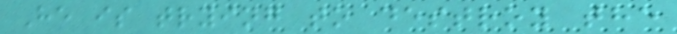He is trying to destroy the
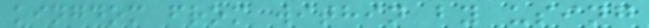kingdom from within by using
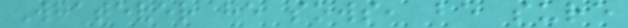Whatever he sows, be sure
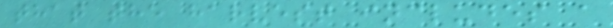that the harvest includes a
